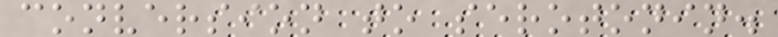conversion to serotonin.
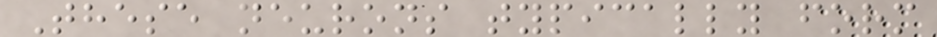These neurons typically form
